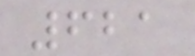621
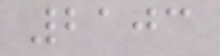2103
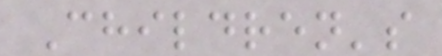Children's
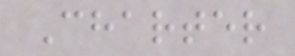Charter
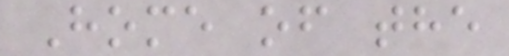Home of the
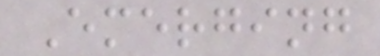Emerging
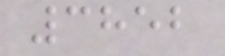3852
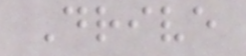Drive
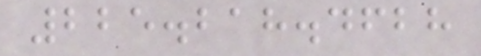225.218.4628
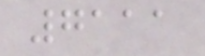7111
